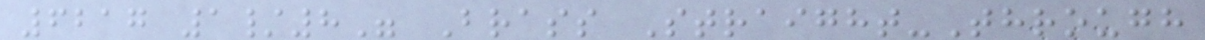6217 1/8" Brass Straight-Through
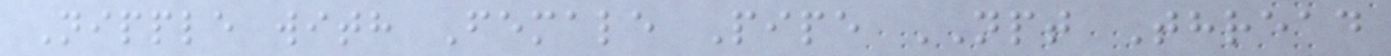Nipple with Female Pipe NPT Thread
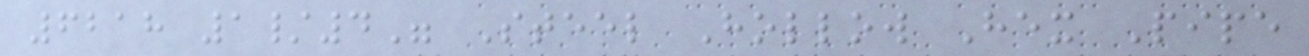6218 1/4" Steel Hollow Hex Pipe
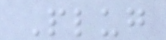Plug
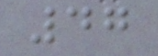47
